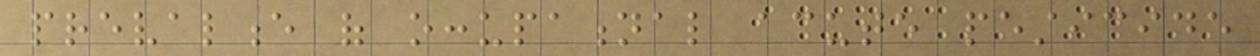prevalence of occupational acute pesticide
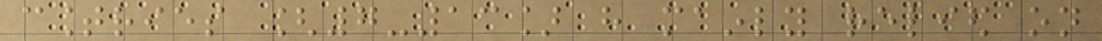countries [7-13] have mainly relied on
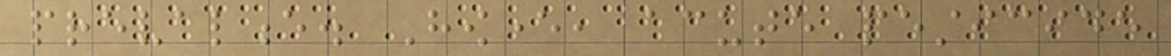prevalence. However, acute pesticide
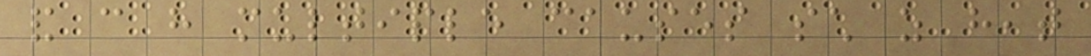and can have multiple causes such as heat
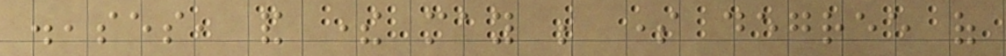diseases, and there may be some degree of
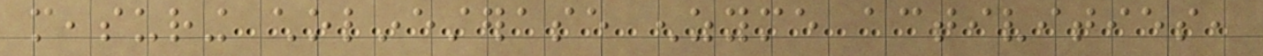measuring cholinesterase enzyme activities,
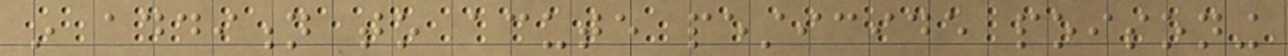in addition to acute pesticide poisoning
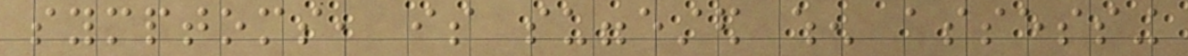symptoms, is suggested when assessing
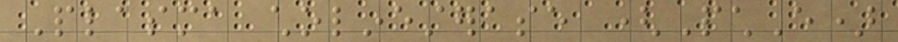Plasma cholinesterase (PchE)
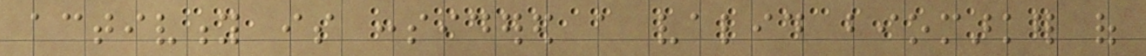activity is considered a valid biomarker of
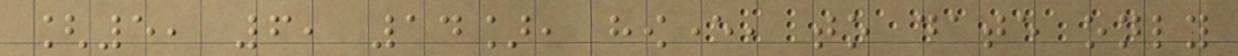[5, 6, 14], however, to date only
